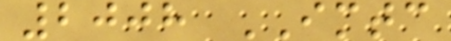2008 IMTC
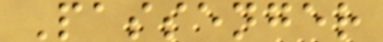Passenger
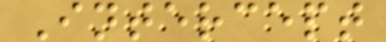Intercept
